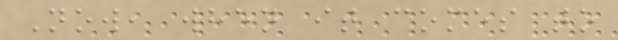Now, when it comes to
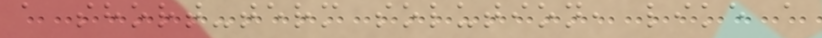a short-term solution, like a
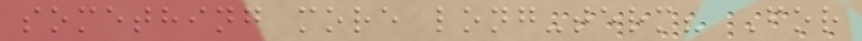something more long-term? For
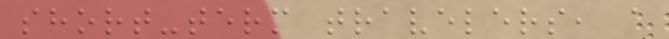short-term travelers, a
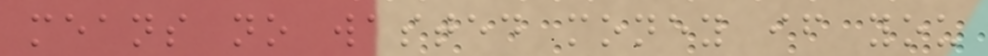means no wasted money if you
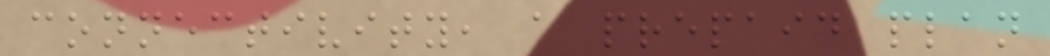connectivity, a prepaid plan
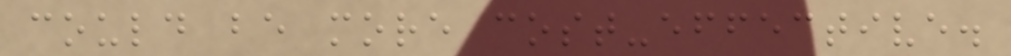could be more cost-effective.
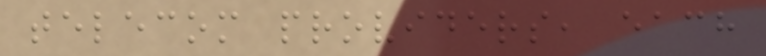telecom providers, each
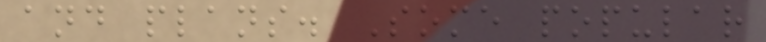and plans. Some popular
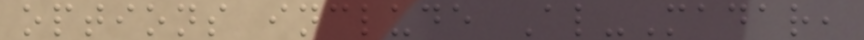options include Al-Madar,
